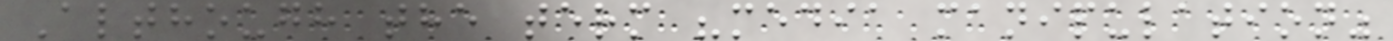Although the term "media manipulation"
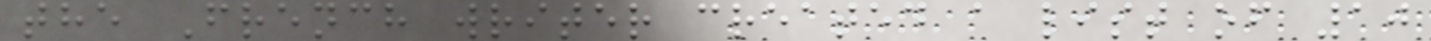the French writer created a list of 10
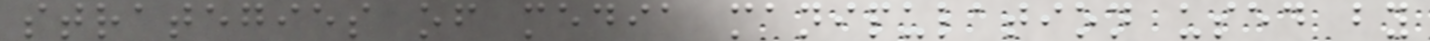strategies of media manipulation used by
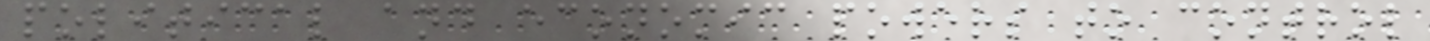political and economic powers to control
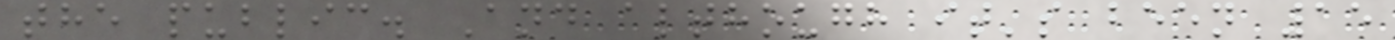the public. And although it's been 15
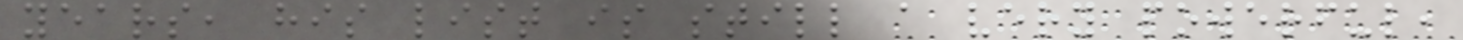years, his list is still a very powerful,
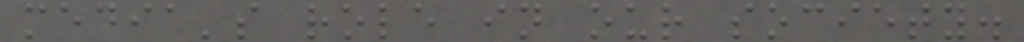media's role in our society.
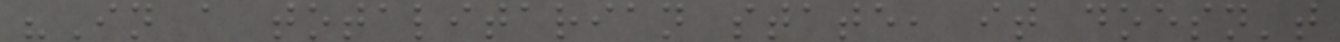"In a totalitarian state, it doesn't
